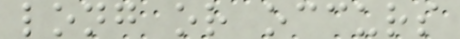long or occurs
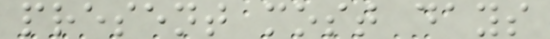present most days
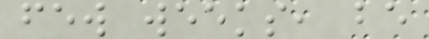few weeks, be
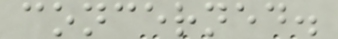concerned.
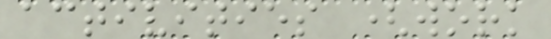activities (work
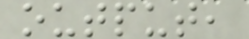output,
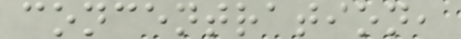concentration,
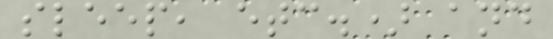sleep, etc.) and
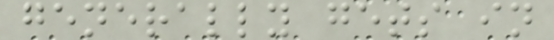generally gets in
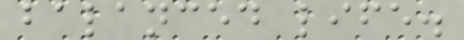balanced life.
